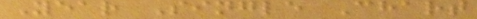Year Single Chart
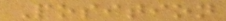Position
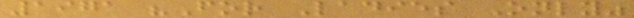1971 "For Ladies Only"
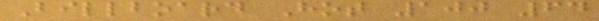Billboard Hot 100 64
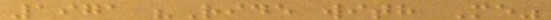1971 "Ride with Me"
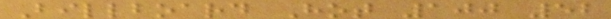Billboard Hot 100 52
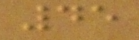45
